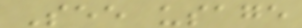See usage
